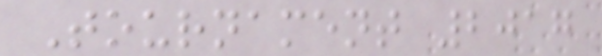Tournament 2017
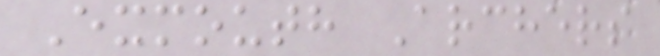Exmouth Archers
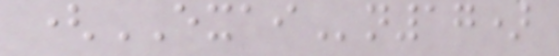(EXAIn17)
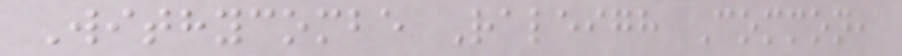Withycombe Raleigh Common,
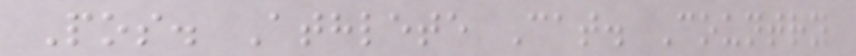Pos. Athlete Cat. Country
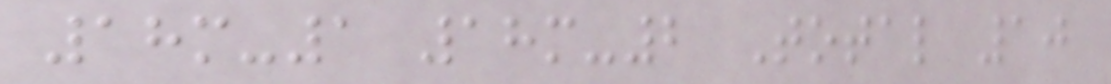18m-1 18m-2 Total 10
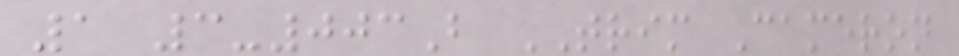1 3-003B TRIM Cameron
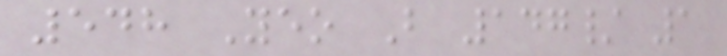548 Yeo B 147/ 1
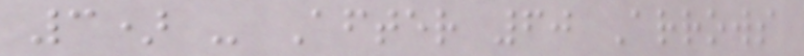3) - After 60 Arrows
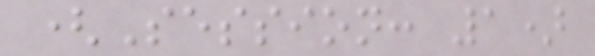(Session: 1)
